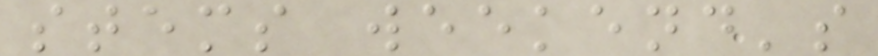stems weekend's
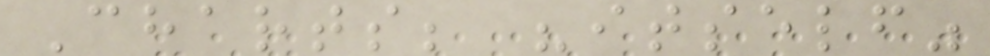Charts; "itself"
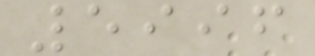5996
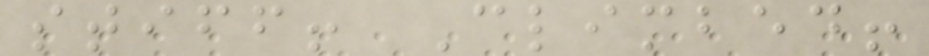stiff! Climbed!
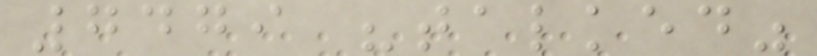7479 "talked"
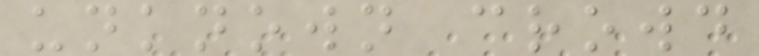unknown crowd
